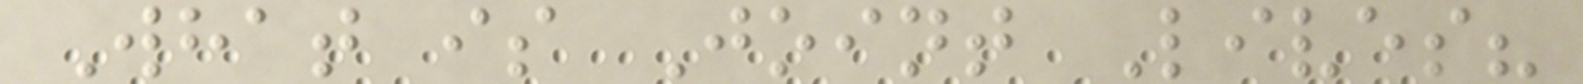What is Joint Lives?
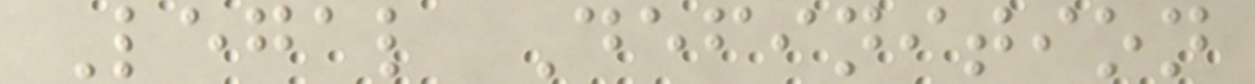Legal Definition
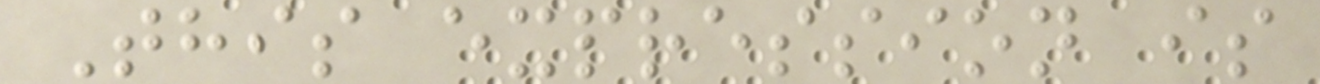This expression is
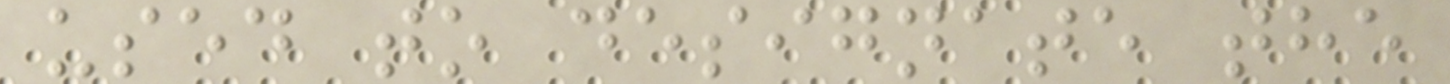used to designate the
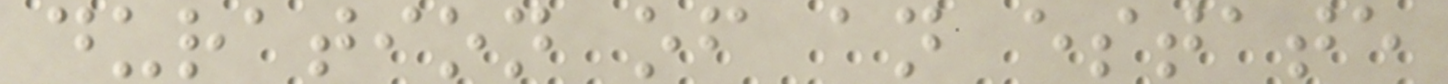duration of an estate
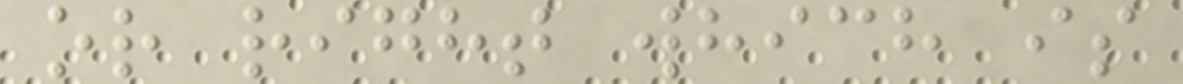or right which is
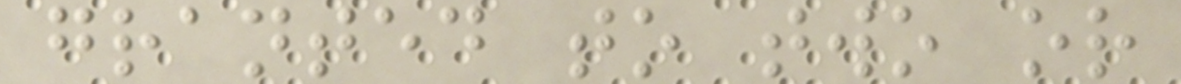granted to two or
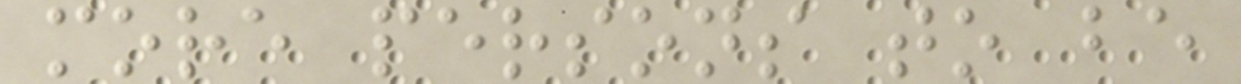more persons to be
